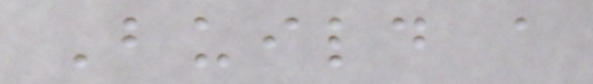Build a
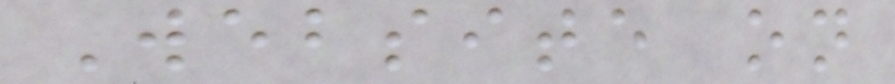Website on
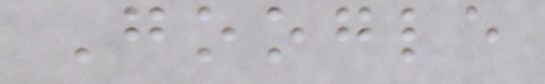Google
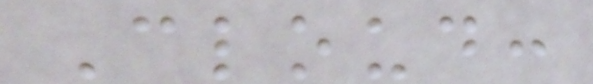Cloud:
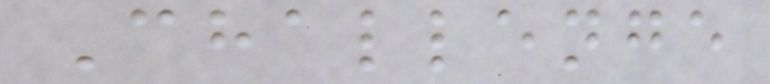Challenge
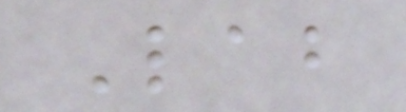Lab
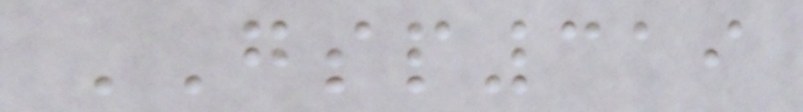GSP319
